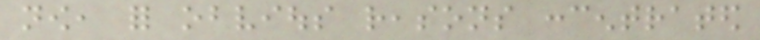now, for obvious reasons concentrated
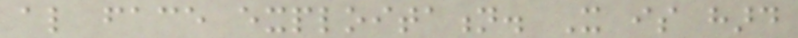also face exploitation. It is hard
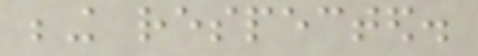being respected.
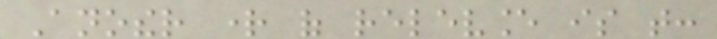Another right of relevance is that:
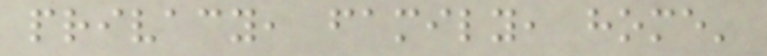privacy, family, home'
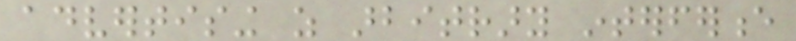advertising as arbitrary interference
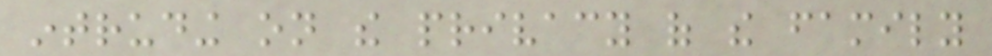intruding on the privacy of the family
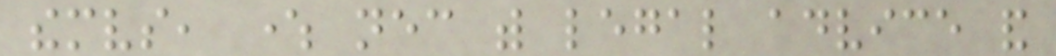themselves, where necessary with legal advice and
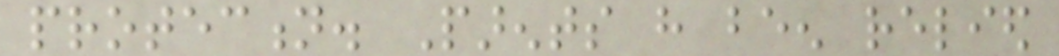protection. Parents have been relied
